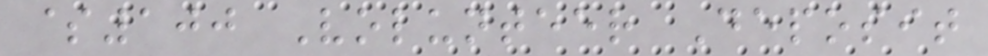$100 Volunteer Deposit
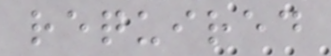required
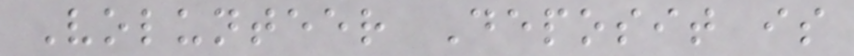Volunteer Deposit is
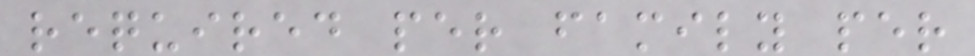required per family per
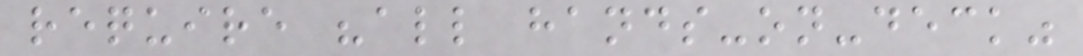require "all hands-on-deck"
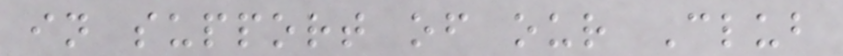in support of our Club
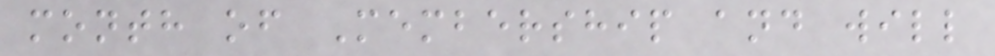month of Membership and will
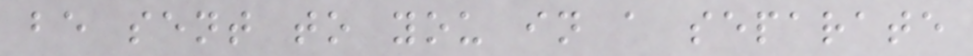be sent to you in a separate
